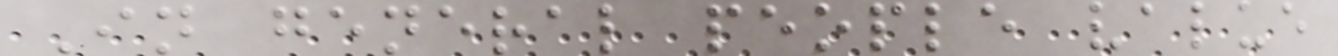In general people value
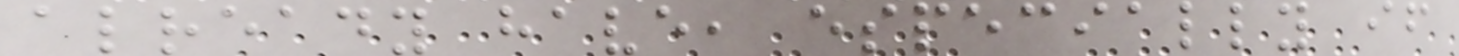already have, especially if
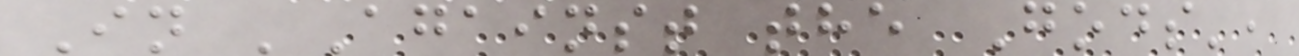In 'Against the Gods',
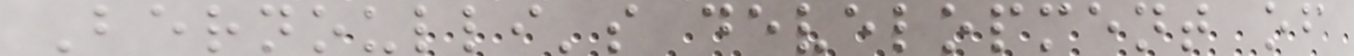Bernoulli's development of
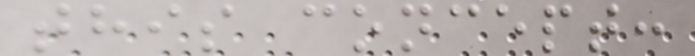this concept:
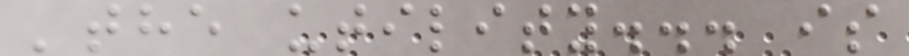'the utility... is
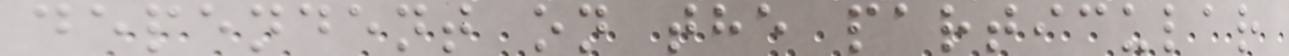dependent on the particular
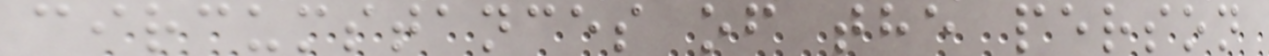circumstances of the person
